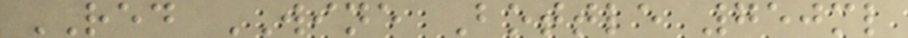RED WINE Bottle 750ml
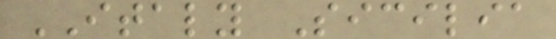ITALY Sicilia
